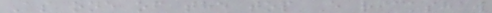As one of the top E rickshaw
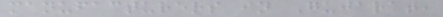manufacturers in Gujarat,
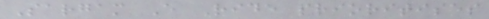Sargam E Ride prioritises
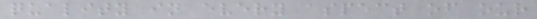quality in every aspect of our
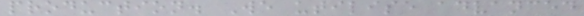production. We utilise advanced
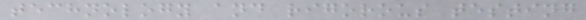technology and rigorous testing
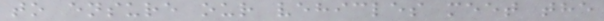to ensure our vehicles meet the
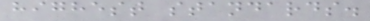highest standards.
